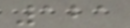121
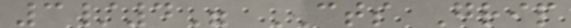3/4" CTS Grip
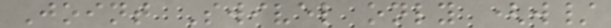Joint Swivel only (w/
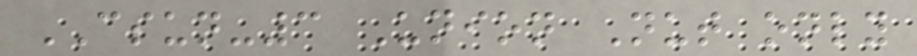CSUN-3 Union Nut only
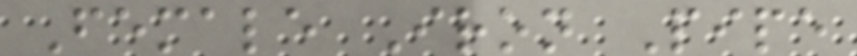Female Iron Pipe
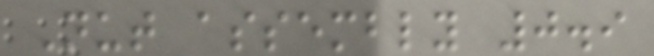Nut assembly 0.9
